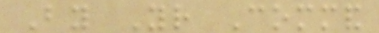By Your Command
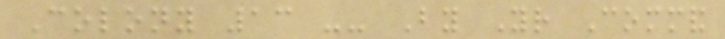Colony 13 -- By Your Command
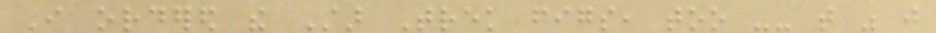I ordered the Star Trek figs, too -- that was just
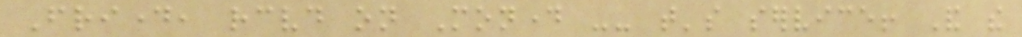Friday, received on Monday -- that's service! And the
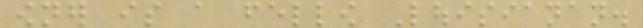owner is a fellow Louisianan.
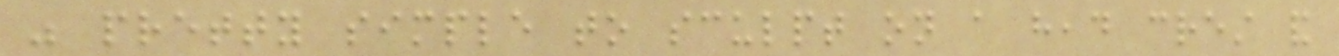was pretty simple to sculpt on a head crest and
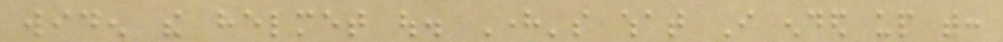widen the helmet out. Here's what I ended up with:
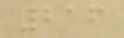216
